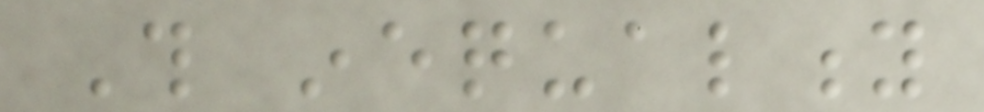This inequality
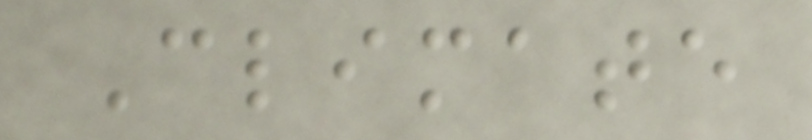Climate
